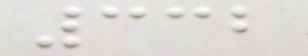332
